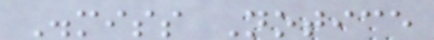Dismiss Notice
